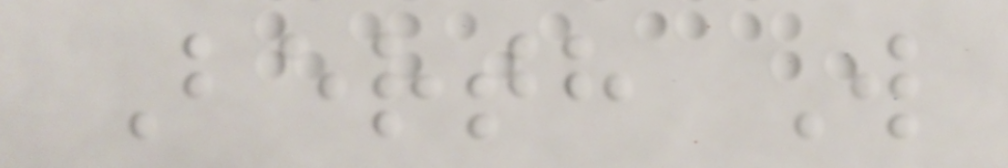Berth W
